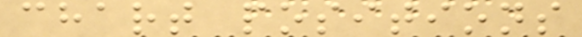chart positions
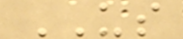US
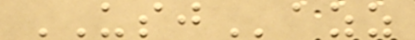USJazz
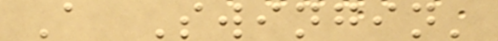A Swingin'
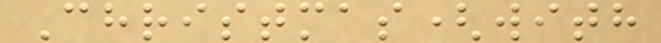Christmas(with
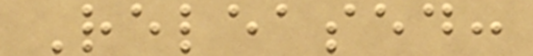Released:
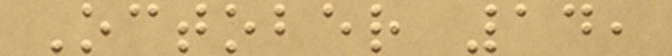October 14,
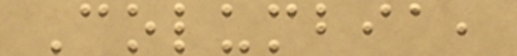Columbia,
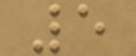5
